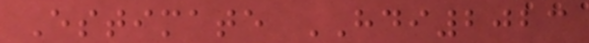Estimate HDI2023
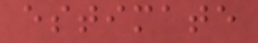estimate
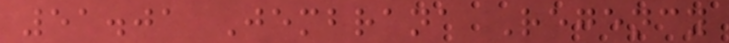51.01 Jembrana Regency
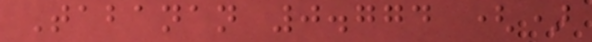Tabanan 0.774 ()
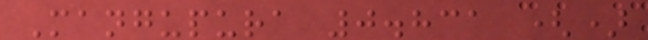Mangupura 0.831 ()
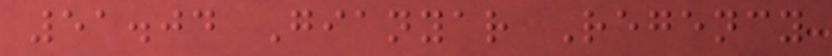51.04 Gianyar Regency
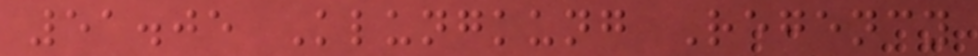51.05 Klungkung Regency
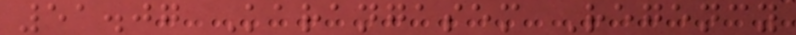51.07 Karangasem Regency
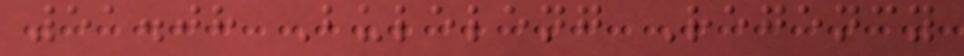51.08 Buleleng Regency
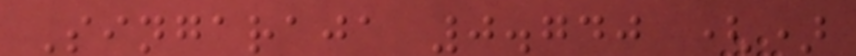Singaraja 0.740 ()
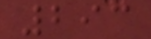293
